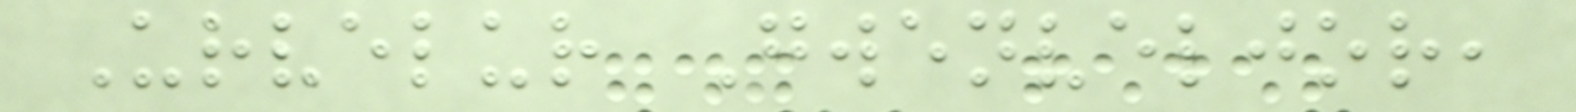Urvelur Gwenveljor,
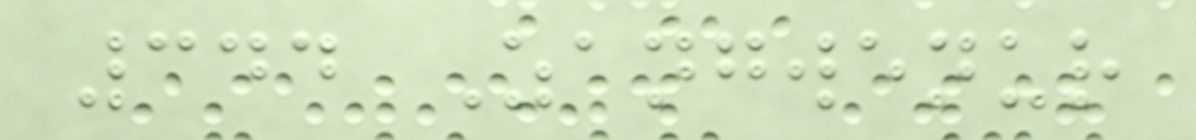344 Zangwenur
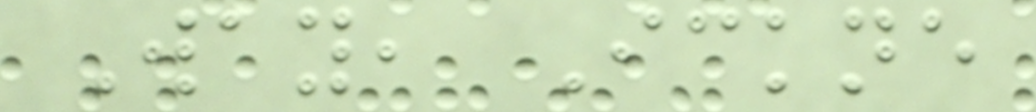Way, Ickne
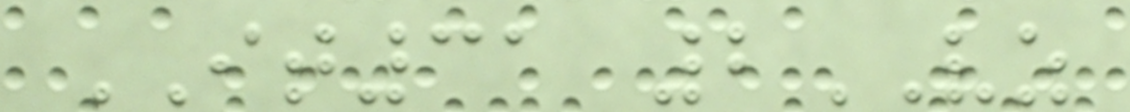IT31 2VZ
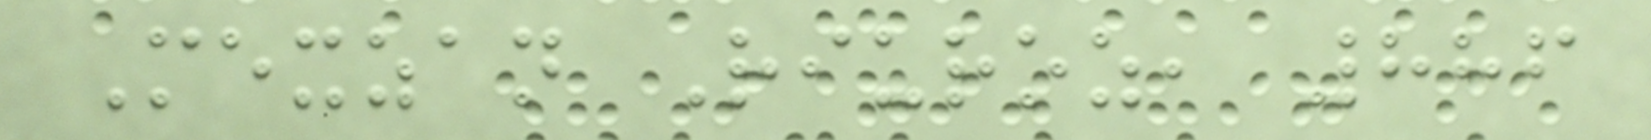Mexzan Riuroz, 886
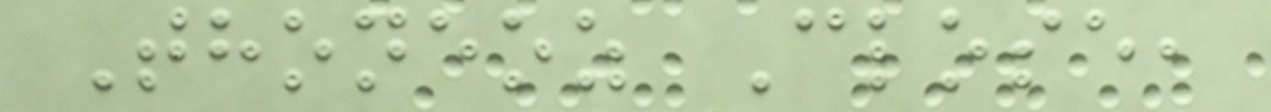Thoneoz Close,
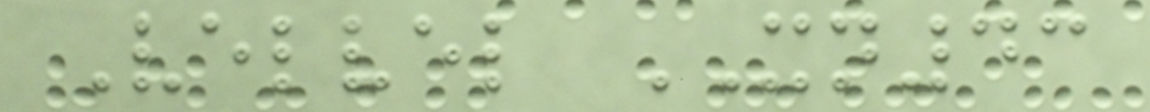Velvel XN43
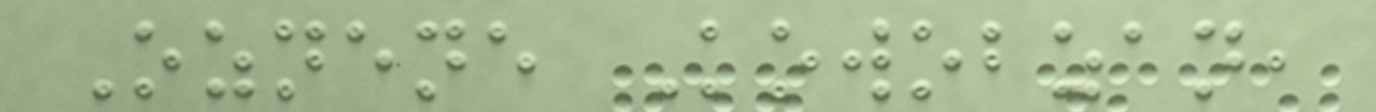Oznene Kowobzan,
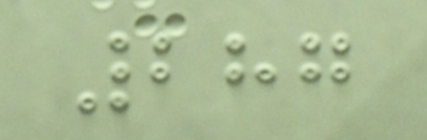287
